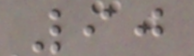90
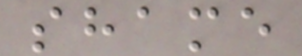shame
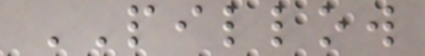PILLOW
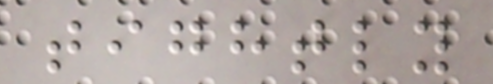tightly
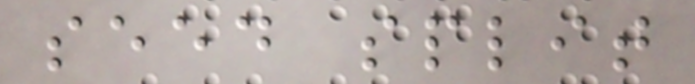seed split
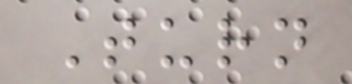Turn
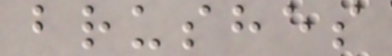brushes
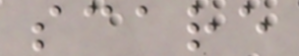scare
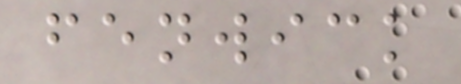fenwick
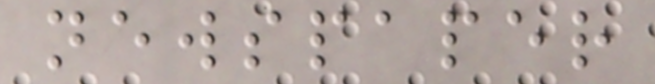newspaper
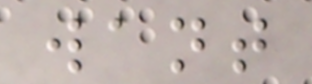want
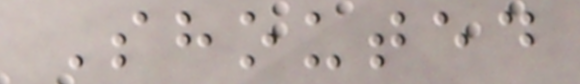Shouted
